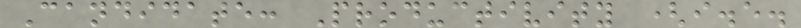Candidate: Productivity (i.e.
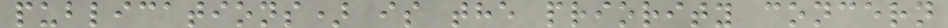publications) is the priority concern
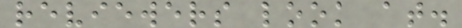reviewers look at.
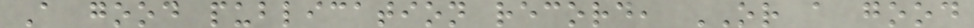A good publication record, OR a good
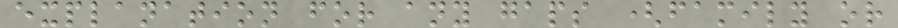explanation for any gaps (family or
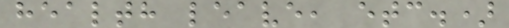health leave, etc.)
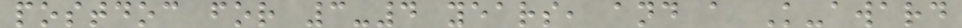postdoc for 3-4 years, and a K-award
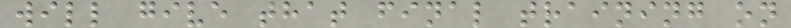will give that final training on
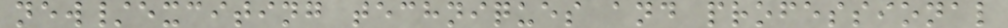new/exciting techniques and professional
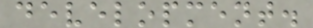development.
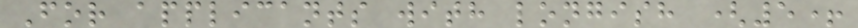For applicants with longish (5+
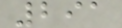291
